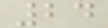24
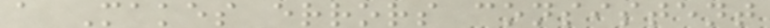a Makes errors consistent
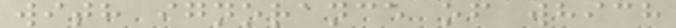with ignorance of which
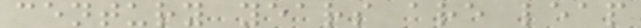century years are leap
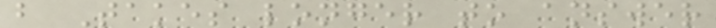b Takes longer to answer
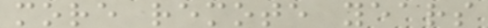more remote years
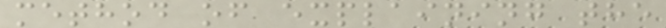method of explaining the
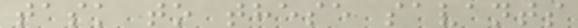task to these savants
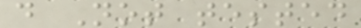d Not tested
